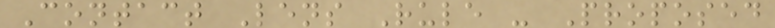Contact Lens Rule - Proposed
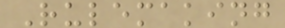Rulemaking
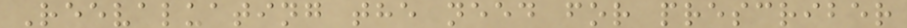Reevaluating the need for prescriber
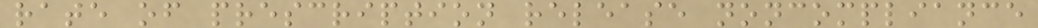rate of prescription release noncompliance
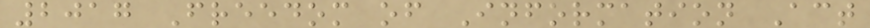2017 Freedom of Information Act
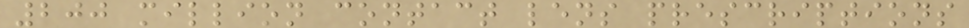200 million contact lens prescriptions
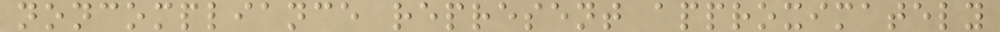noncompliance represent approximately
